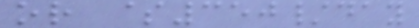or $350/day
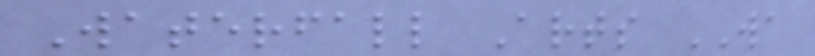Waterfall Arts WA
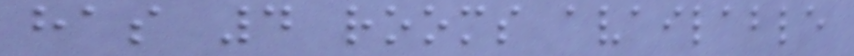has 4 rooms available
